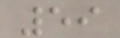59
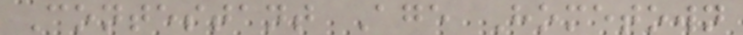Contestant Age Hometown
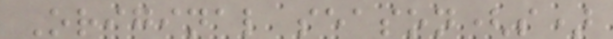Original season(s)
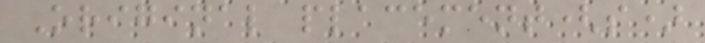Original placement(s)
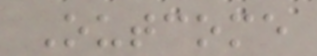Outcome
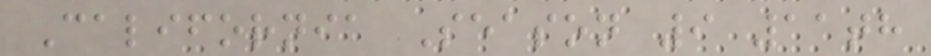California Season 9 11th
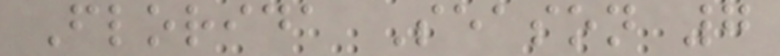Florida Season 7
